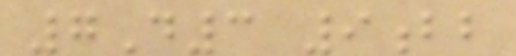7D3 9bb
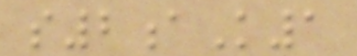s2aK1
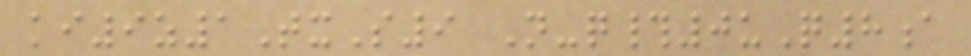ki9z1TxS9 N-q#0uQ8a
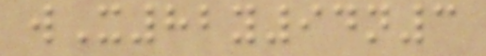wX82y94n3
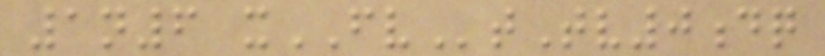1n6 xFVtTv0dq
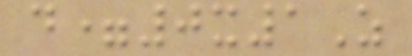d=0x1Z
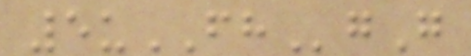5uFHgG
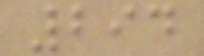294
